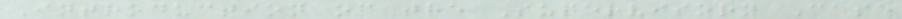Introduction of the Supervisory Case
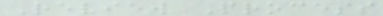Review Process
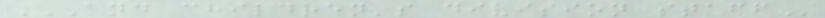AND CHILDREN'S DIVISION STAFF
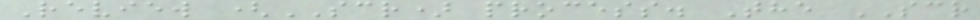Review (SCR) process. The SCR
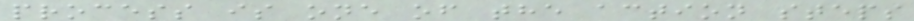process is one of the action steps
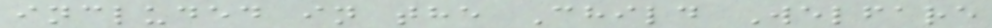included in the Child Welfare
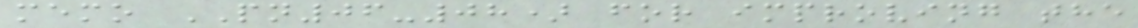memo PN06-08) for improving the
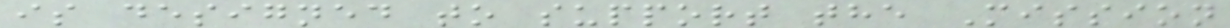is designed to support the Mission
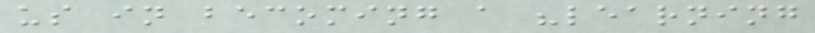us in becoming a "learning
